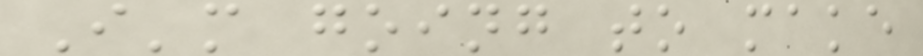I'm going to make
